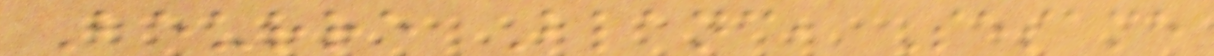Beurre Blanc, Sesame
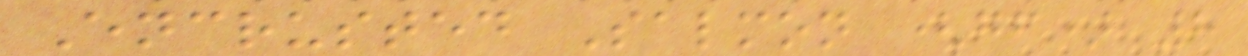Encrusted Salmon (gf) 8
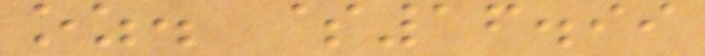oz. $16.99
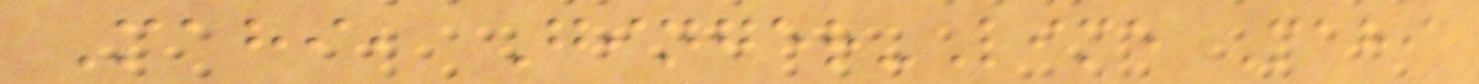Mahi, Ginger-Lime Mahi
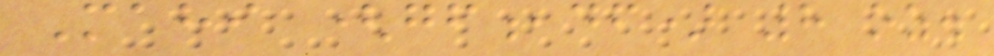Mahi (gf,df) 8 oz.
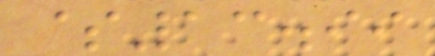$13.99
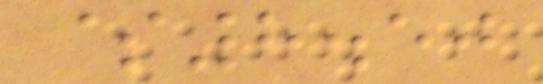$8.50
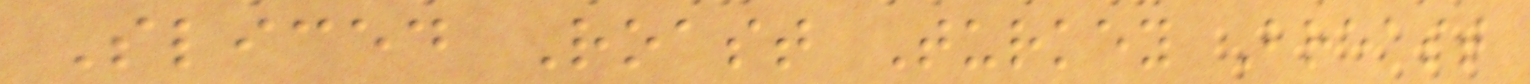Sliced Roast Turkey Breast
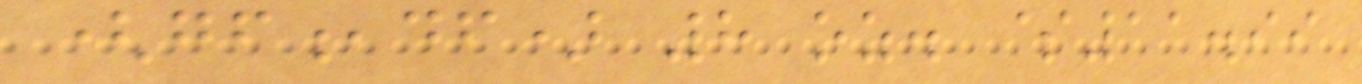(gf,df) 8 oz. $11.99
